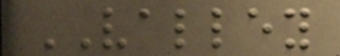VALLEY
